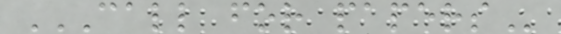CALL FOR PAPERS
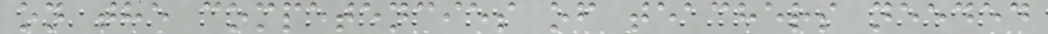on the competencies of teachers needed
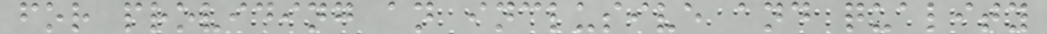for providing an inclusive and quality
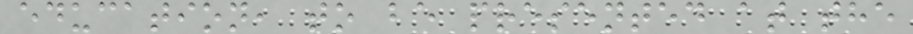education, to be presented at the
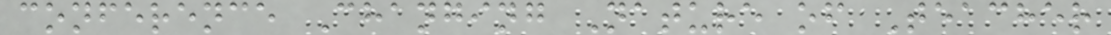conference Changing Nature of Teacher
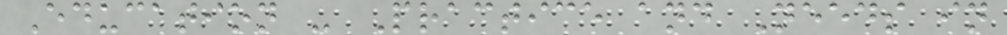Education - Practice and Needs in
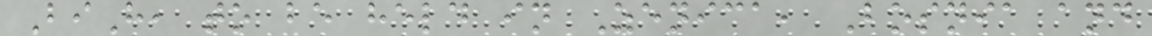BiH, to be held in Zenica, Bosnia and
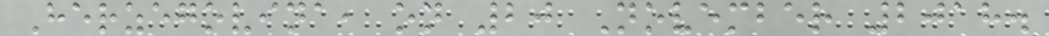Herzegovina, on 20 November 2018.
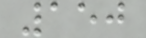150
